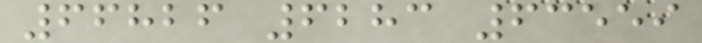66826 6283 63559
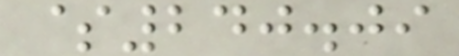$240.09
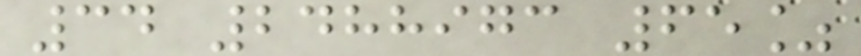34 2488973 65%
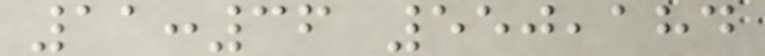11:36 550,184
